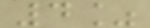4%
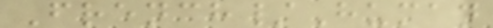French/Human
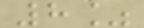8%
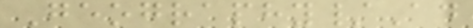Geography/Ad
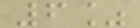6%
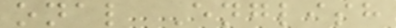onal English
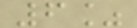6%
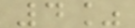4%
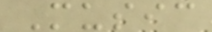Music
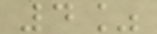4%
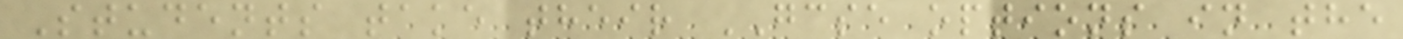Students take their GCSE options in the
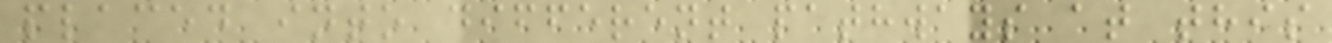placed into different pathways at this
